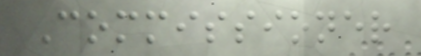Commissioner
